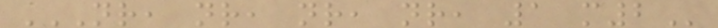NR, NR, NR, NR, 1 M2
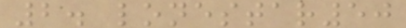2. lonestar50
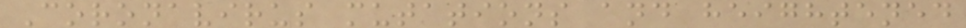Coronavirus mutations and heightened
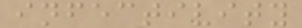infectivity
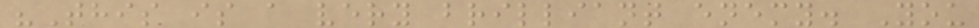"This is a very brilliant enemy. You
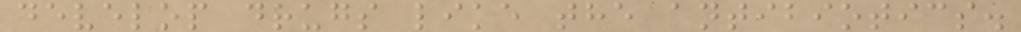develop drugs like the antibiotics.
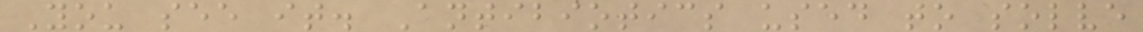You see it. Antibiotics used to solve
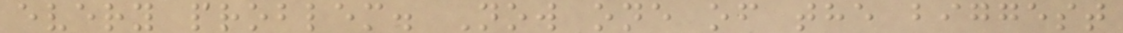every problem. Now one of the biggest
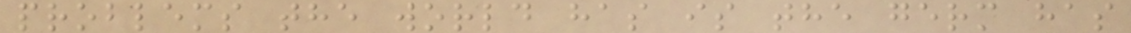problems the world has is the germ has
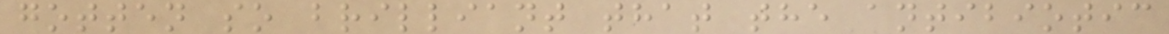gotten so brilliant that the antibiotic
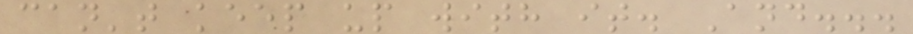can't keep up with it. And...
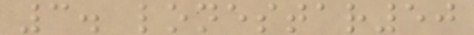3. lonestar50
